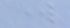work
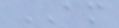AM
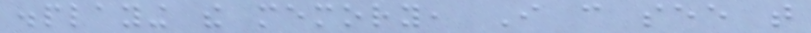displaying the memory, I can see that
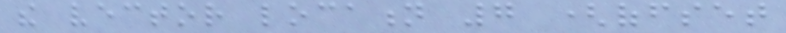the vector location 7 (offset
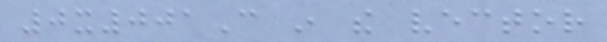0x001C in the vector
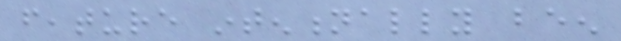feature intentionally been
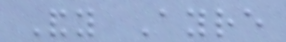Andy Ayre
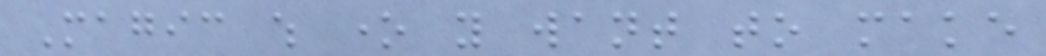Magic which one you want to make
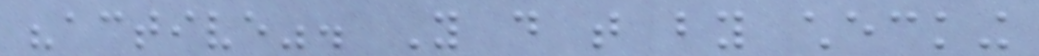"active". You do that by checking
